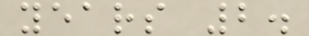years 2.
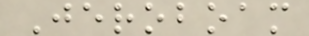Jeroboam
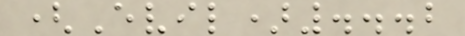(Evil)...2
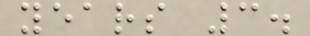years 3.
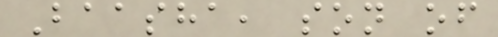Baasha, son of
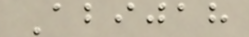Abijah
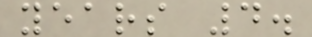years 4.
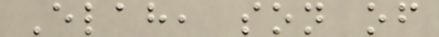Elah, son of
